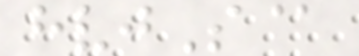hvjS@
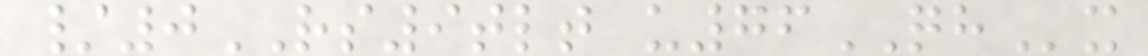/0RS9tlt u76QHx
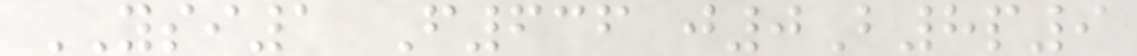YSI1 F636 j0B8p9
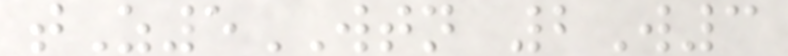tZ5WTN 2W3
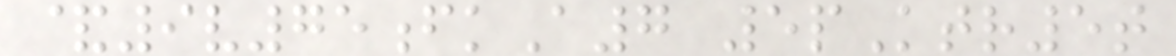&9v75fkA7 5pKtr5t
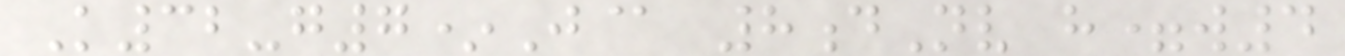K32-g7*J@ 8dNv h=w4
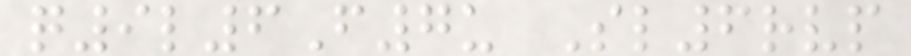q9l6F7u Sl6rvp
